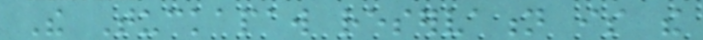The Tuckapaw reservation is the
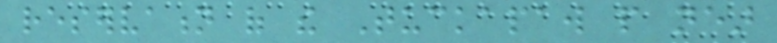reservation of the Tuckapaw people near
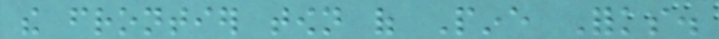the frontier town of Pine Forks.
